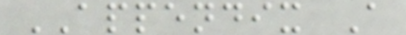APPENDIX A
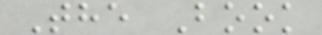The Book
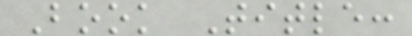Book Title:
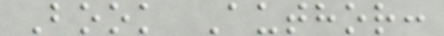Book Author:
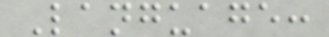Language:
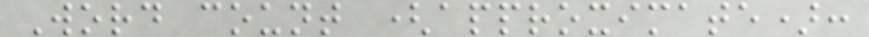Word count (approximate):
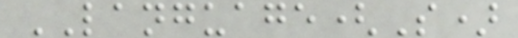LANGUAGE(S)
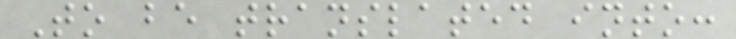To be translated into:
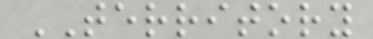TERRITORY
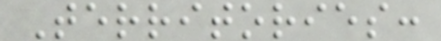Territories:
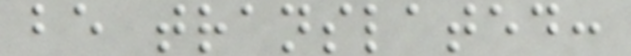be translated:
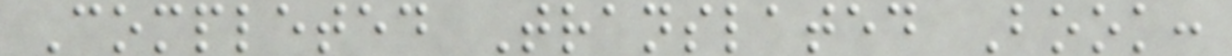Completed Translated Book:
